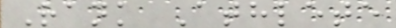Rank Athlete
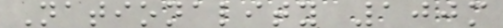Nationality 100m
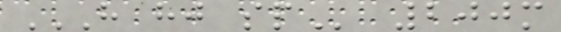H HJ SP 200m
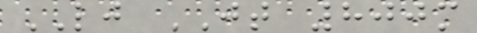LJ JT 800m
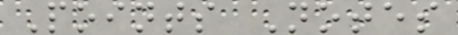Points Notes
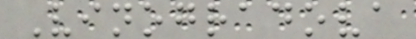Vinogradova
